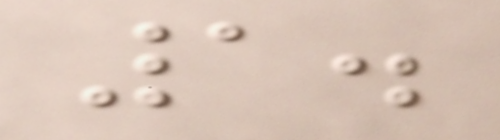1.
